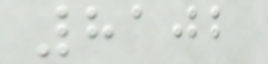8102
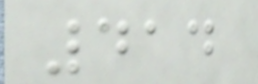414
